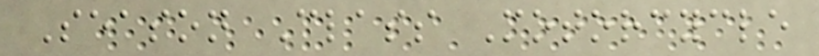Season Class Motorcycle
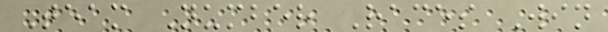Team Number Races Win
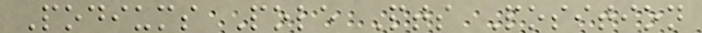Podiums Pole Pts Position
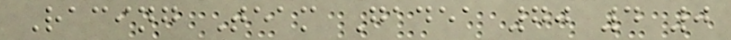Racing Team Gadea 70 4 0
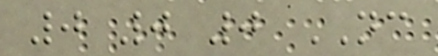0 0 0 NC
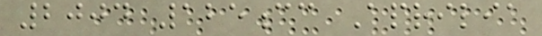2004 125cc Aprilia
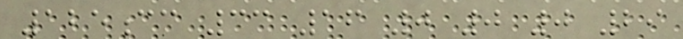125cc 33 16 0 0 0 29
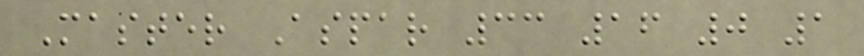Master Aspar 33 16 0 1
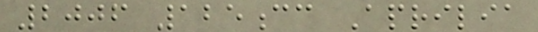2006 125cc Aprilia
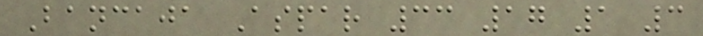Bancaja Aspar 33 17 1 3
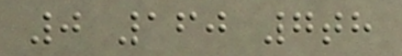0 160 7th
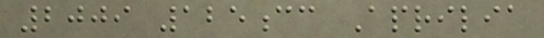2009 125cc Aprilia
